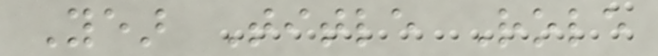Year Title Role
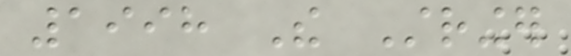1998 The Stringer
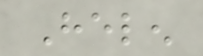Helen
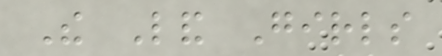The Land Girls
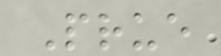Prue
